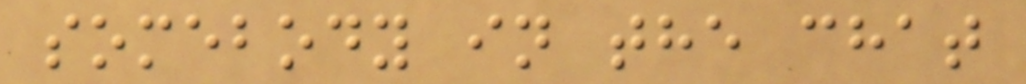somebody in the chat
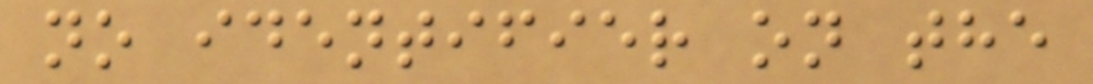no identifier on the
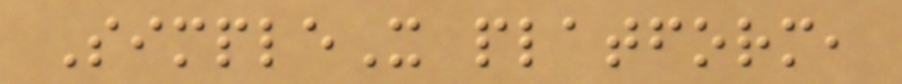SimpleX platform,
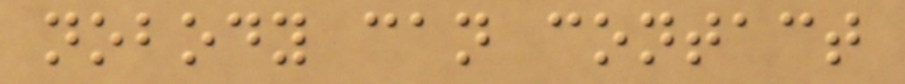nobody can contact
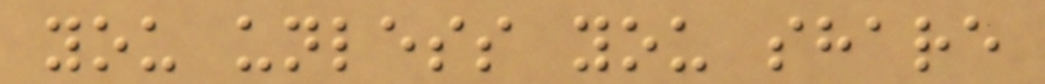you unless you share
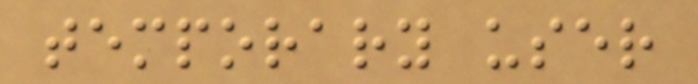temporary user
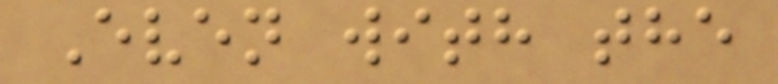Even with the
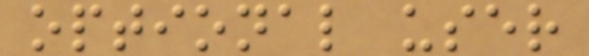optional user
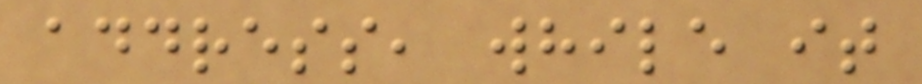address, while it
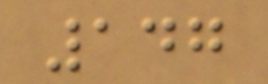147
